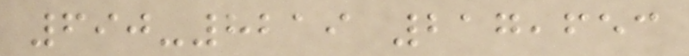690-8219 217,653
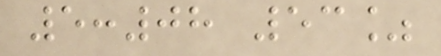5:08 53%
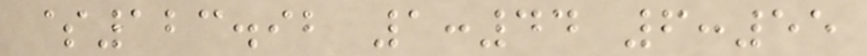$123.92 1:44 6:55
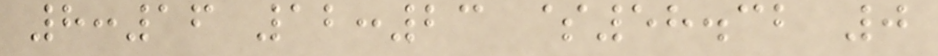8:16 12:23 $58.32 0
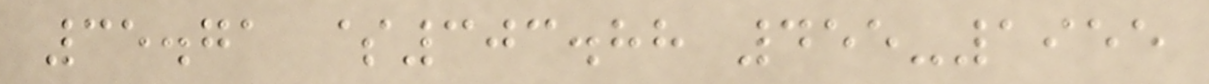35.71 $303.88 455-1955
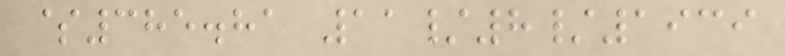$385.81 11/8/1939
